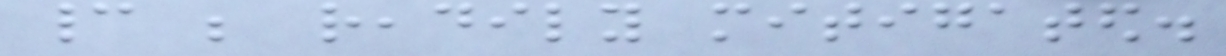cannot be readily mitigated.
